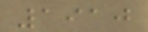1910
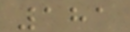181
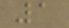1
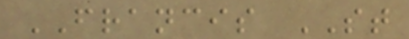FRANCIS ST
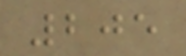205
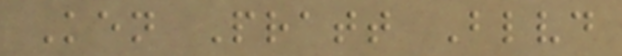Ken Pratt Blvd
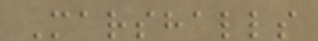Marshalls
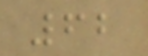62
